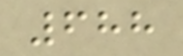688
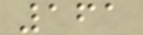161
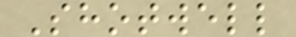Shotwell
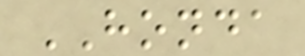HONDA
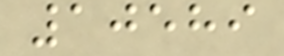10589
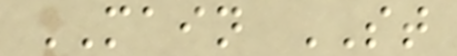MAIN ST
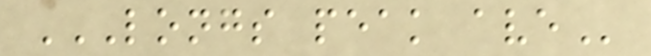LONGS PEAK AVE
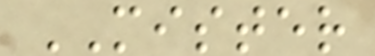MISTER
